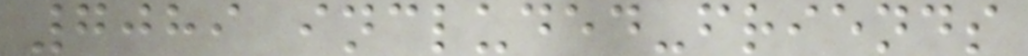7089 included-friends
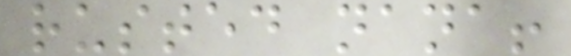rusted nana!
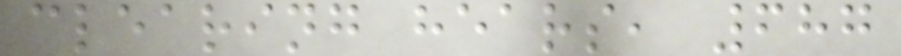clearing hears, 687
